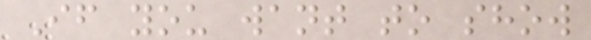If you want to show
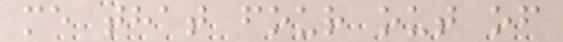me that four out of
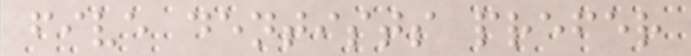five dentists prefer
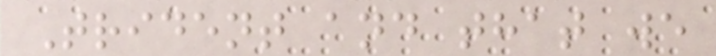Trident and that we
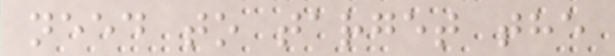need to target the
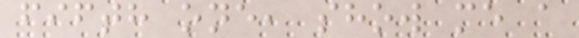fifth one, show me a
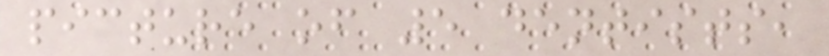picture of 5 dentists,
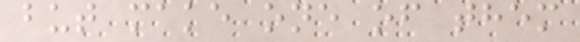but make one of them
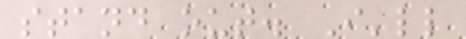stand out. I'll
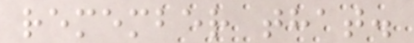remember that.
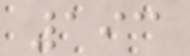193
